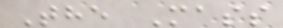The Mass
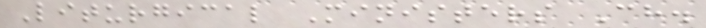Liturgical Ministers Ch.
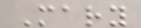Mary
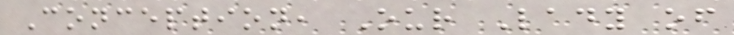Conception, Our Lady of
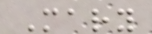Mary
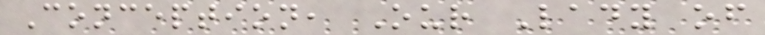Conception, Our Lady of
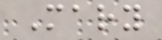Mary
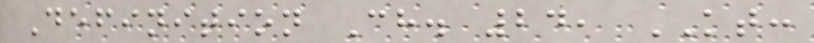Definition Ch. 24, KT:
